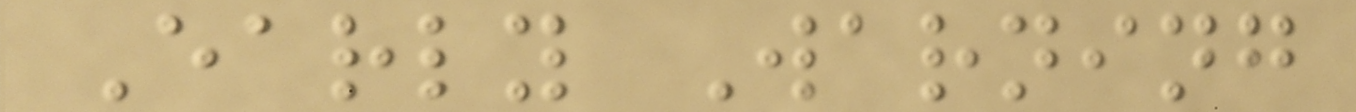Early Warning
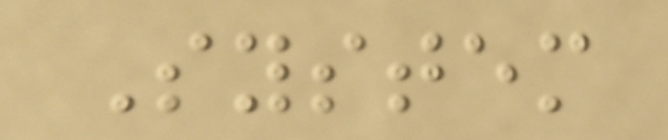System
